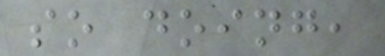so doing,
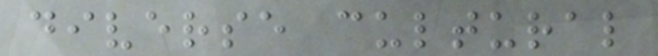diverse cultural
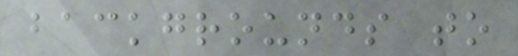backgrounds to
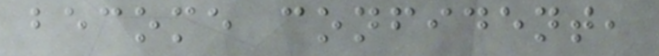become confident,
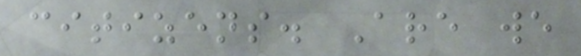citizens. Are we
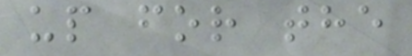up for the
